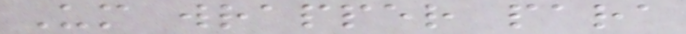Um wrapper para
